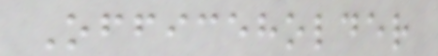Officeholder
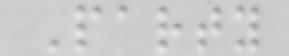Party
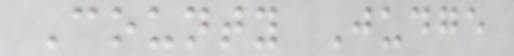County Judge
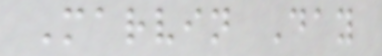Marvin Day
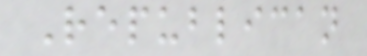Republican
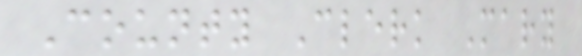County Clerk Mary
